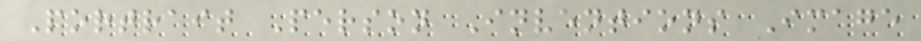Portrait Person Inventions Image
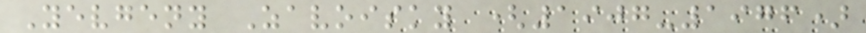Yevgeny Zavoisky (1907-1976)
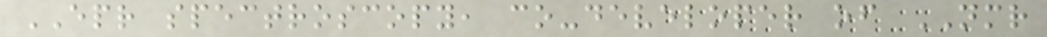EPR spectroscopy, co-developer of NMR
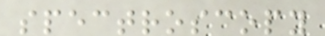spectroscopy
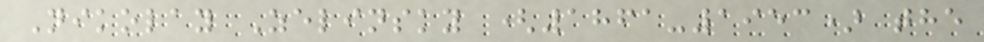Nikolay Zelinsky (1861-1953) the
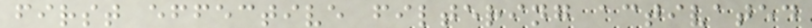first effective filtering activated
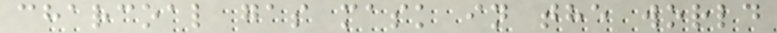charcoal gas mask in the world
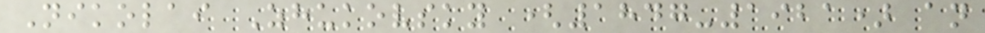Nikolai Zhukovsky (1847-1921) an
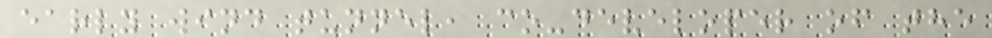early wind tunnel, co-developer of the
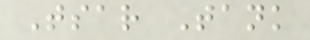Tsar Tank
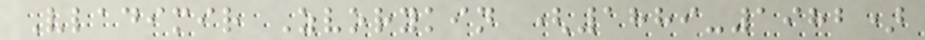Vladimir Zvorykin (1889-1982)
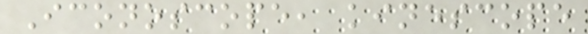Iconoscope, kinescope
